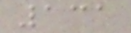131
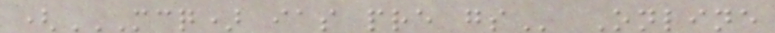(MCQ) IAS PRE GS Online
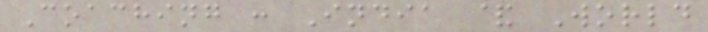Coaching : India & World
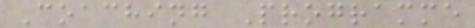Coaching Programme
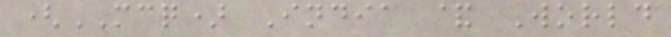(MCQ) India & World
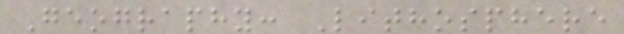Geography: Lithosphere
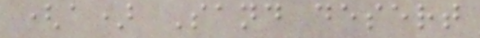(a) Sand desert
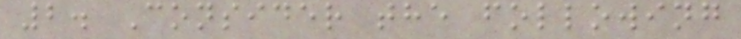2. Consider the following
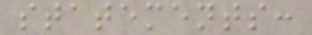statements:
